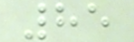85
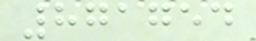871754
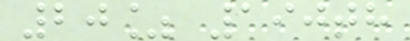20% 190th
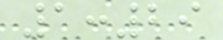1:29
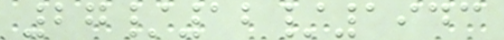27/12/1943
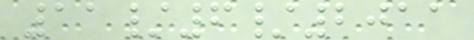11/6/2011
